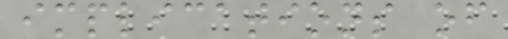implications of
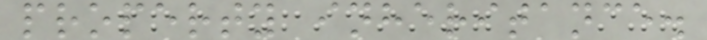property inheritance.
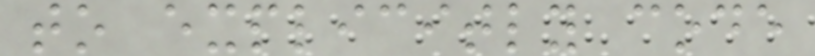to explicitly code
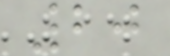20
